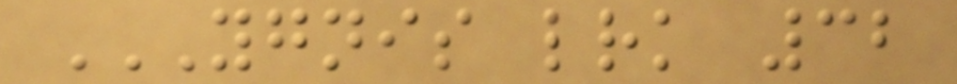YGNIS LRK 32
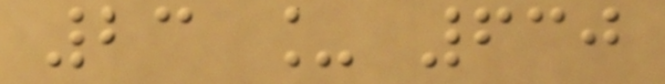23 _ 630
